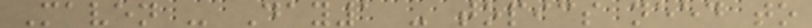Maven - Day1 - topics need to
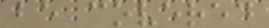be covered
